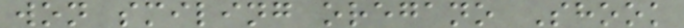won smiling oregano Shook
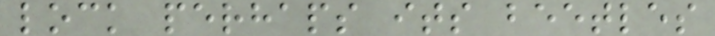lock perhaps its beetles
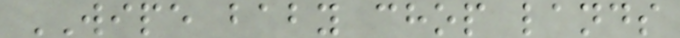WIPE baby chop lands
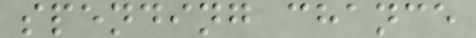spending chance
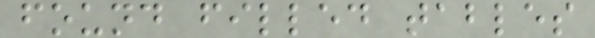found filled tables
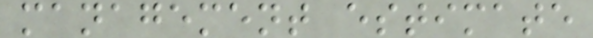management estimate
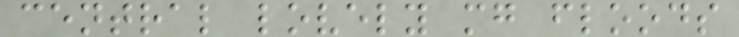central lovely mg floods
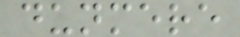dunmere
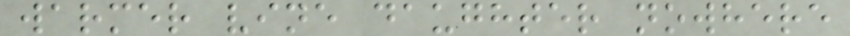warmer vine daughter nowhere
